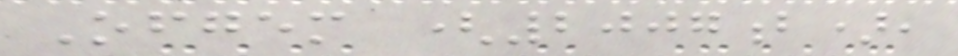Ofgem (2007b),
